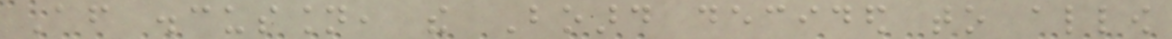After discussion, the Board decided to allow
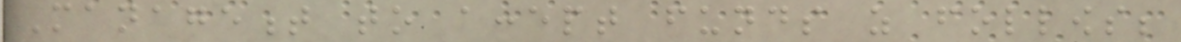Management to accept funds as follows;
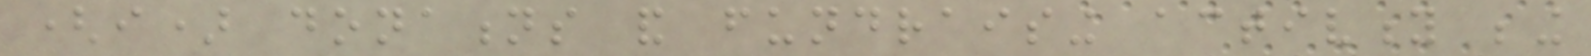(i) donations and fundraising activity being
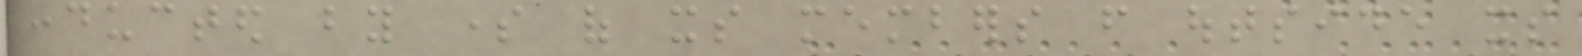conducted by some of its members from outside its
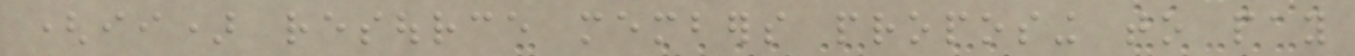(ii) resource members proposing to pay
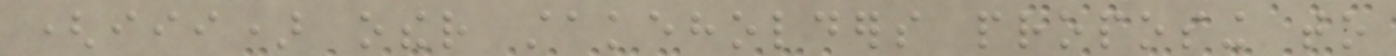(iii) other stakeholders proposing to
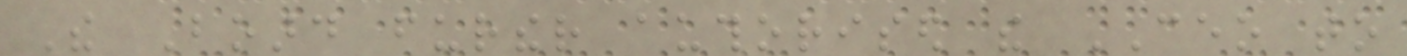The Board further authorised the CEO to
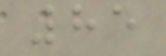85
